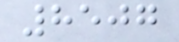8507
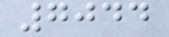7044
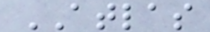ATLAS
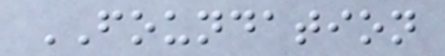FOUNDATION
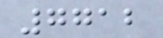7712
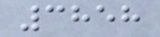3858
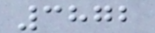3872
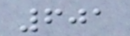601
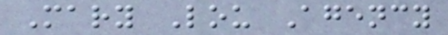Mary Lou Agency
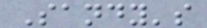Sandy's
